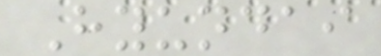Hyundai
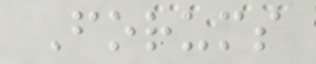Forums
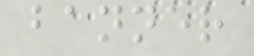banner
